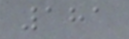181
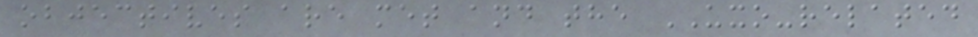objectives are met and the UXO-related
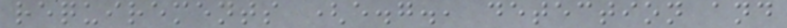requirements (e.g., detection and
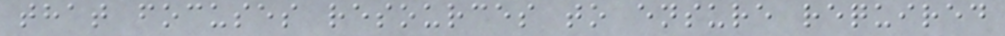that focuses resources to ensure required
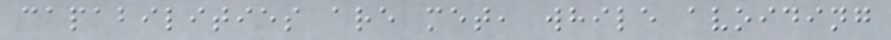capabilities are met, while avoiding
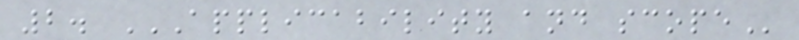2. APPLICABILITY AND SCOPE
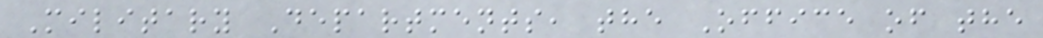Military Departments, the Office of the
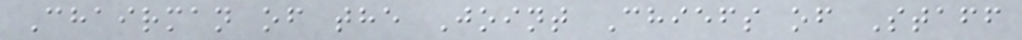Chairman of the Joint Chiefs of Staff
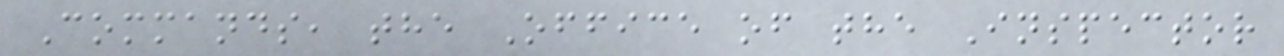Commands, the Office of the Inspector
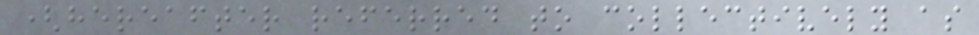(hereafter referred to collectively as
